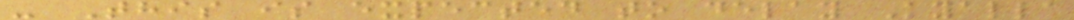- This is expected to delay Kyalla
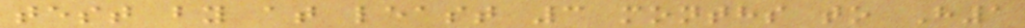test by at least 3 months to H1
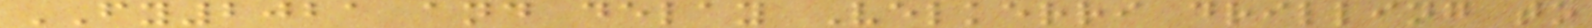FY2021 and delay Velkerri drilling to
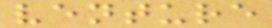venture
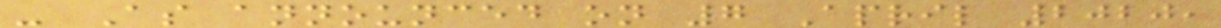- As announced on 7 April 2020,
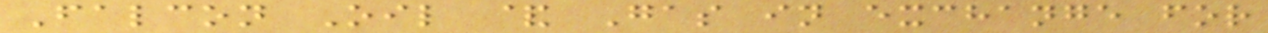Falcon Oil & Gas in exchange for
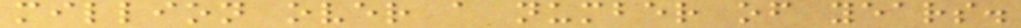million over a number of years.
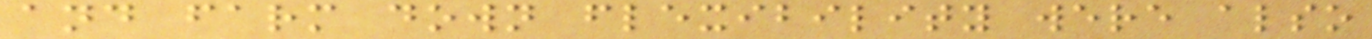and farm down flexibility were also
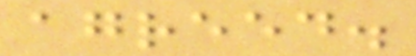agreed.
